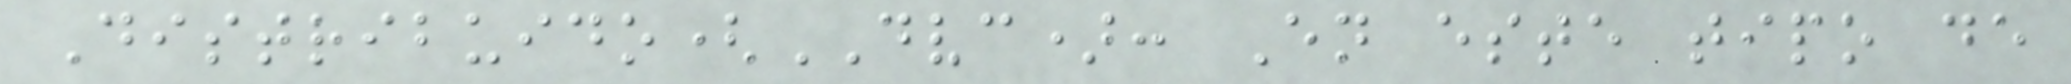Distribuido(DVC): En este tipo de
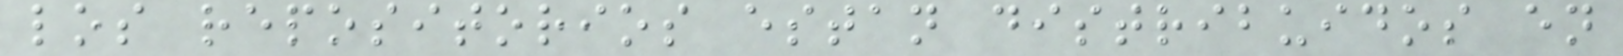los repositorios estan distribuidos en
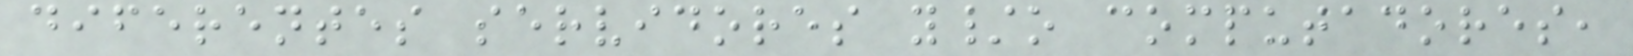diferentes servidores y/o computadores,
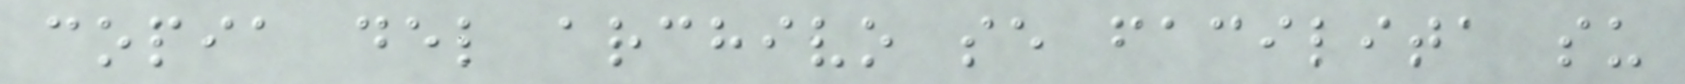copia del archivo se facilita su
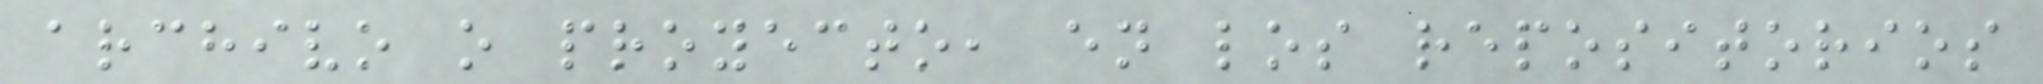archivo o proyecto, en los repositorios
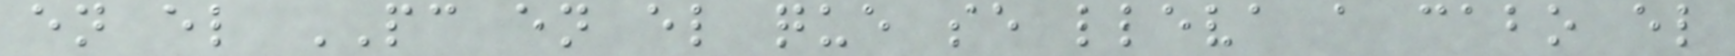en el PC en el que se lleva a cabo el
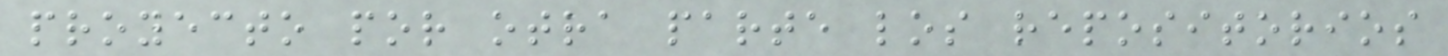proyecto por otra parte los repositorios
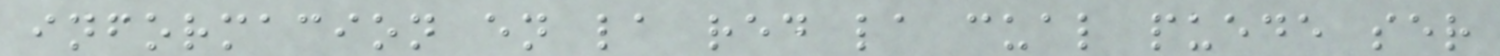informacion en la red la cual puede ser
